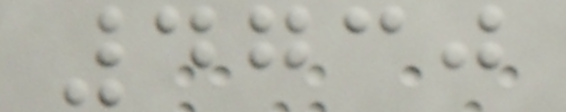4730
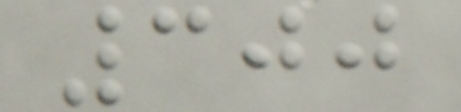300
